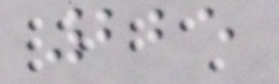225
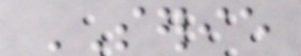SERIE
